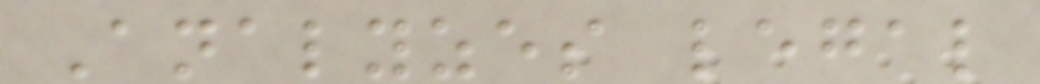Analyzes legal
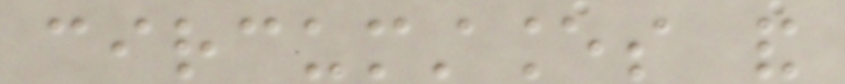circumstances and
